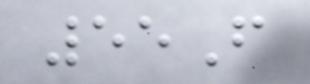55F
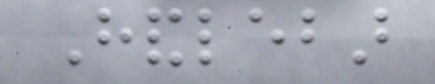Handlebar
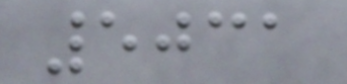5031
